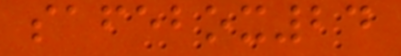safebox24
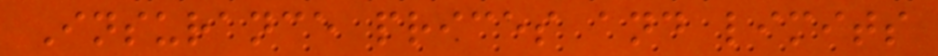Insurance prices and limits
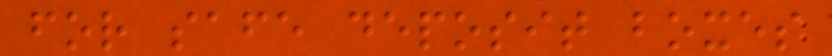for safe deposit boxes
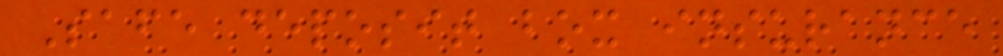Safe deposit box insurance
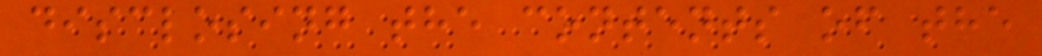disclosing the contents of the
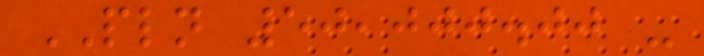PLN 50,000.00 -
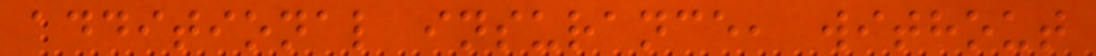additional insurance, without
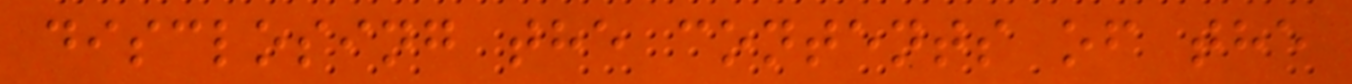disclosing the contents of the
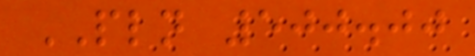PLN 500.00
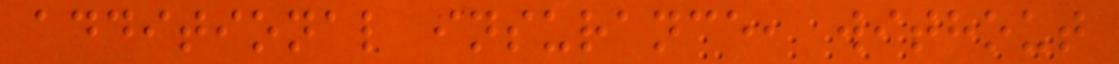additional insurance, without
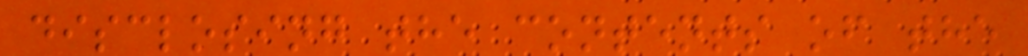disclosing the contents of the
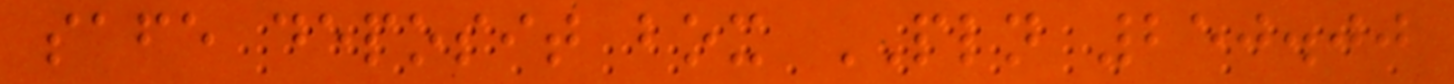safe deposit box PLN 250.00
